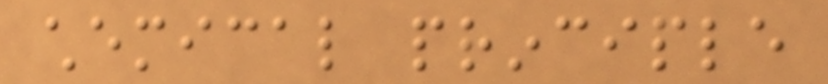chemical principle
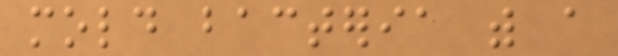mold bacteria with a
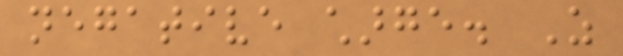negative charge. As
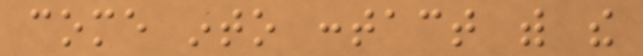come into contact with the
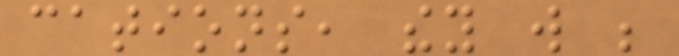cations, they will be
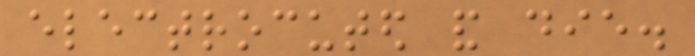electrocuted and die.
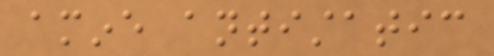amine antistatic
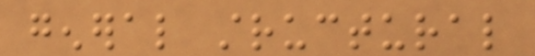general structural
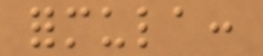formula:
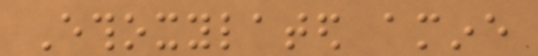Ethoxylated amine
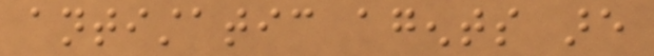antistatic agents are
